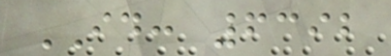ID: 6392
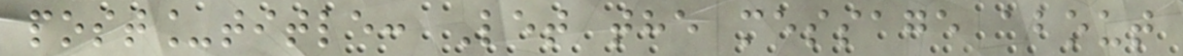post_title: Let the message about
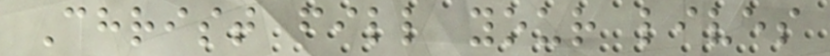Christ fill your lives
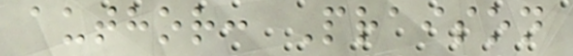author: Praison
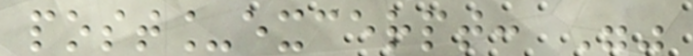post_excerpt: ""
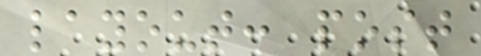layout: post
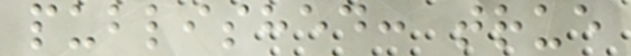published: true
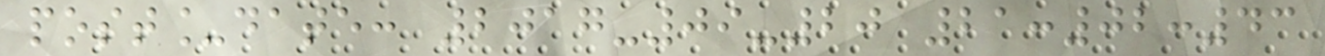post_date: 2017-09-20 21:02:43
